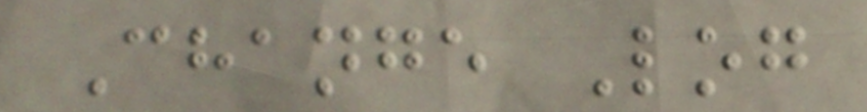Change Log
